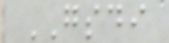GSDI
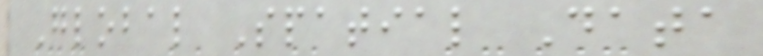Global Spatial Data
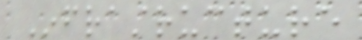Infrastructure
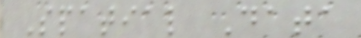Spatial Data
